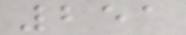251
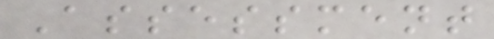Assessment
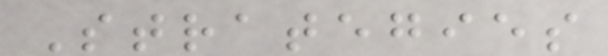Strategies
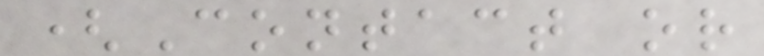(Contact or
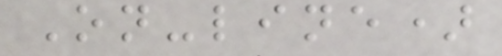On-line)
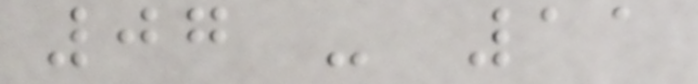07 - 11
